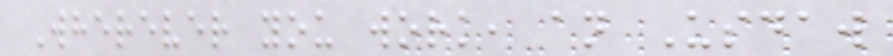Wherever you work, an Usdaw
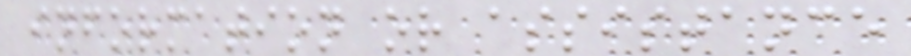information or assistance
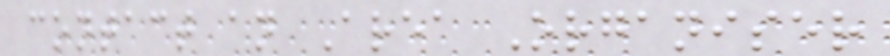contact an Area Organiser
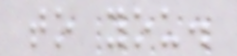to you.
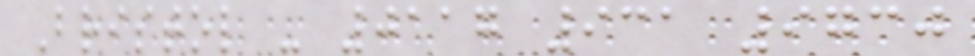Bristol - 0117 931 9730
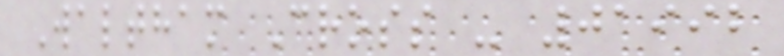Waltham Cross - 01992
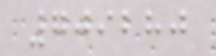709280
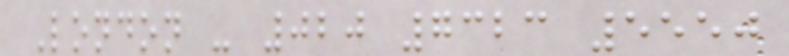London - 020 7323 5550
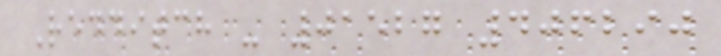Redditch - 01527 406290
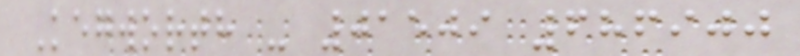Kegworth - 01509 686900
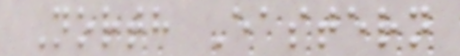North Eastern
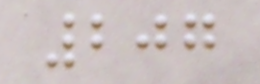207
